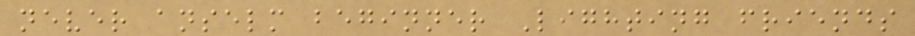never anselm beginner Lighting friends
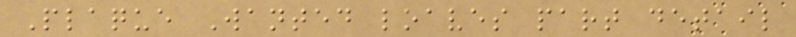Plaque Wanted loaves part detail
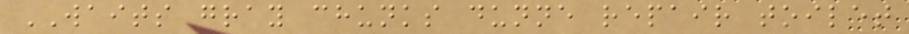WAITS gray chunks dunne repair toilet
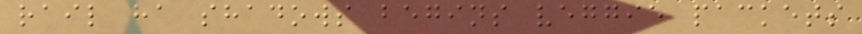rail ha shadows begins veggie packets
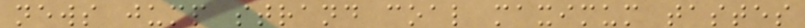news jump strand coal maximum tastes
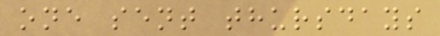one sent thursdays
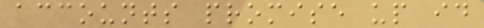accounts promise up id
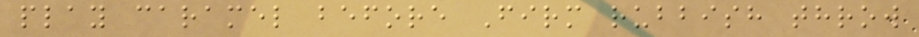play caramel before Firm rubbish throw
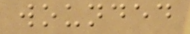wounded
